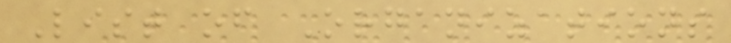List of Organizations
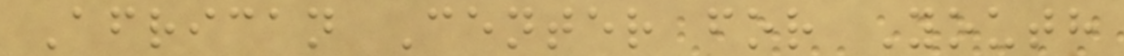African Center for Youth
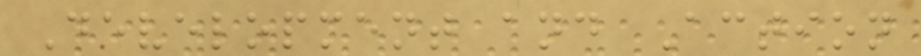Development and Action
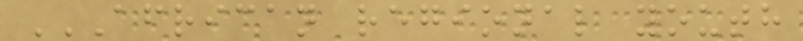AFRICAN REGIONAL YOUTH
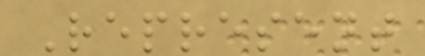Represent
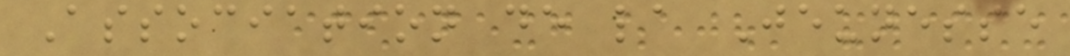Association de la Jeunesse
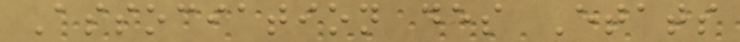Association des Etats
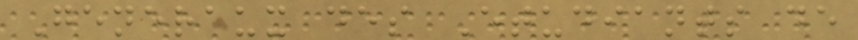Generaux des Etudiants de
